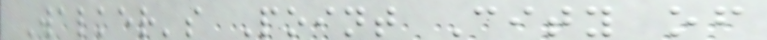Walker's Point City of
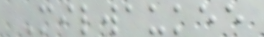Milwaukee
